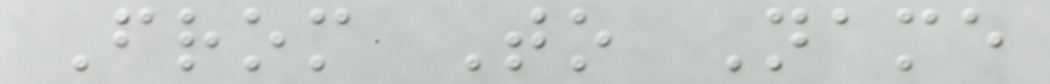From To Name
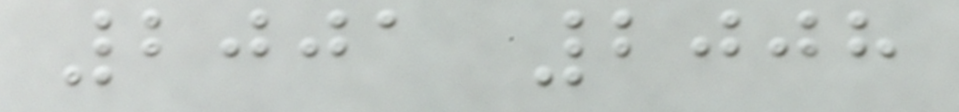2001 2008
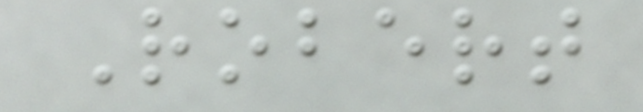Robert
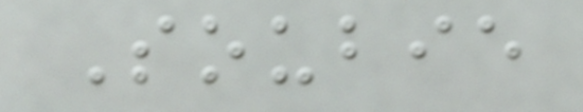Soubie
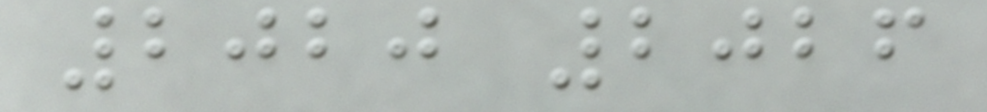2020 2026
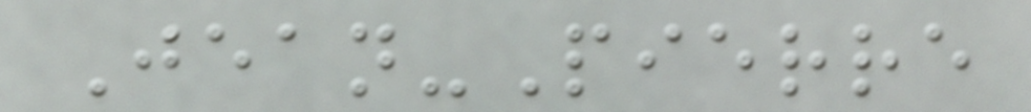Jean-Pierre
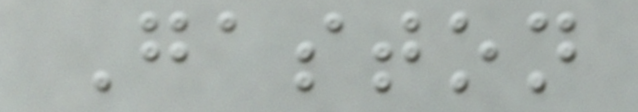Gaston
